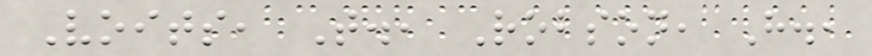Voits, T., Robson, H.,
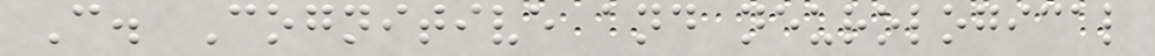C. Cognitive and neurological
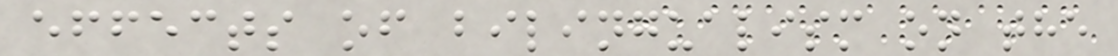effects of bilingualism on the
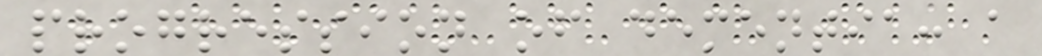progression of dementia: a
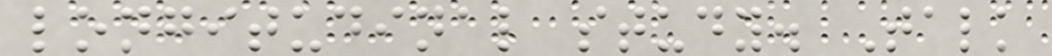longitudinal study. Talk
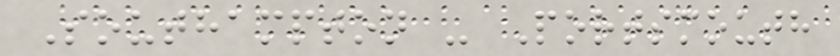Southampton - Portsmouth
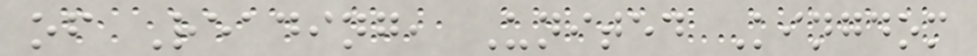of Reading, United Kingdom
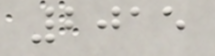2015
